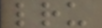lru
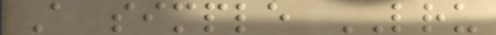A simple LRU
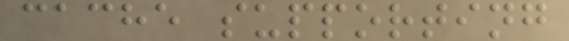cache supporting
